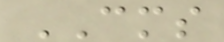CMS
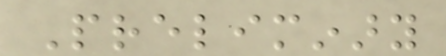Preliminary
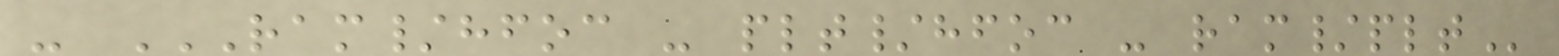- RAM/HFOC - PLT/HFOC - RAM/PLT
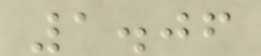1.06
